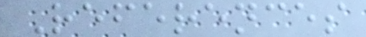References
